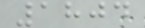1804
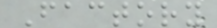Factory
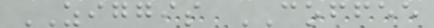ZIGGIS COFFEE
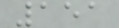151
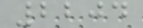2204
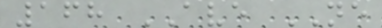168 AVE NE
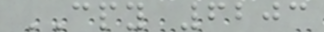CPY 6203
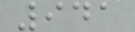941
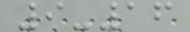9-16
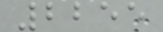2255
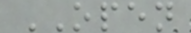OPEN
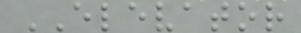ELEVATOR
